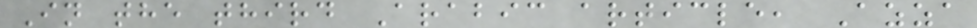In the third Arabic article, Azza
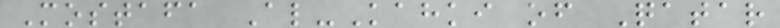Mostafa Al-Kahki of Qatar
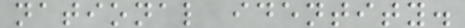national identity.
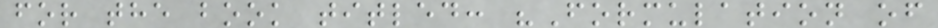for the book titled: "Formulation of
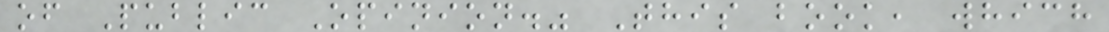of Public Opinion." This book, which
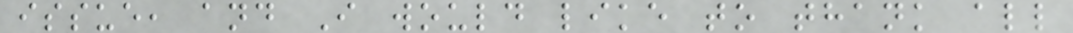issue, and I would like to thank all
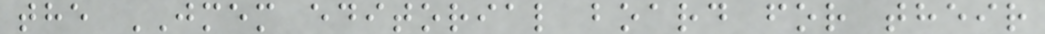the JMEM editorial board for their
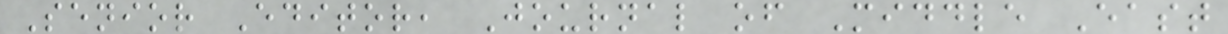Senior Editor, Journal of Middle East
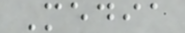Media
